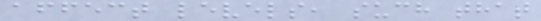affect levels, such that
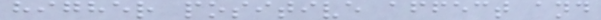higher positive affect and
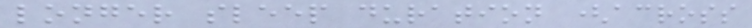longer sleep duration (across
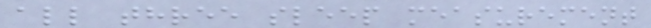all three sleep measurement
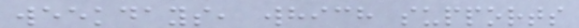weekdays, which supports
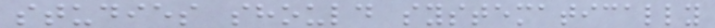studies should systematically
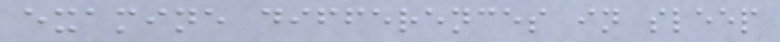examine differences in sleep
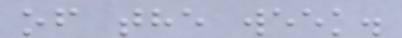of the week.
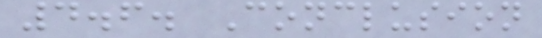4.6. Conclusion
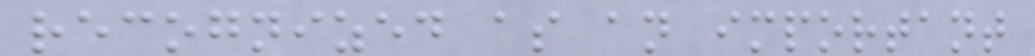recognized as an important
